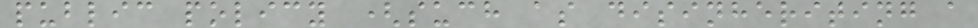public policy (such as disinheriting a
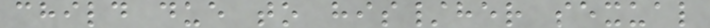child due to his/her sexual
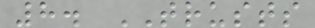8. TRUSTS
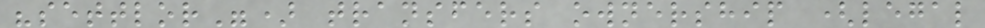"settlor") transfers ownership (legal
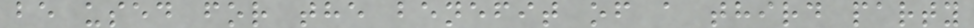be used for the benefit of a third party
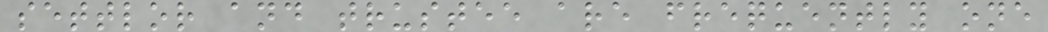settlor and trustee are frequently one
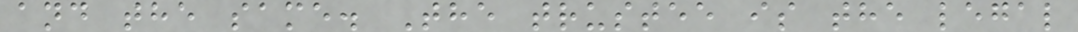and the same. The trustee is the legal
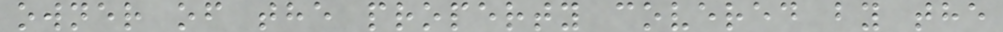owner of the property covered by the
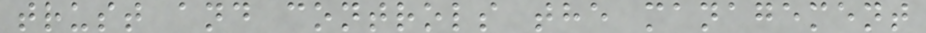trust and controls the management
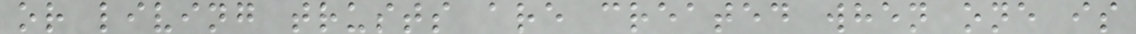or living trusts are created when one is
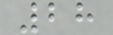28
